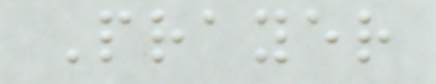Prayer
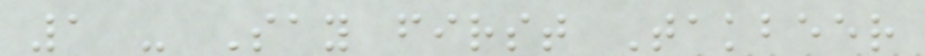1 - Say first Takbeer
